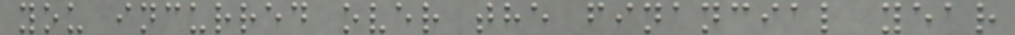you incurred over the financial year
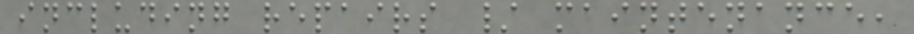including repairs / maintenance,
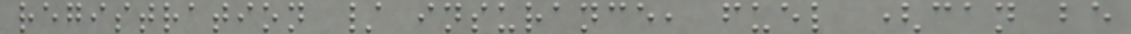registration / insurance, fuel (can be
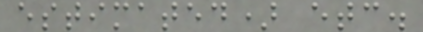estimated) etc.
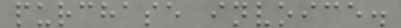purchase invoice.
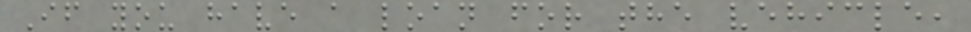If you have a loan for the vehicle,
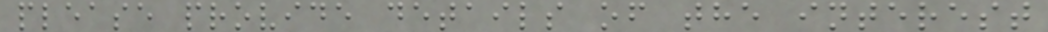please provide details of the interest
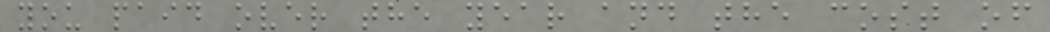you paid over the year and the cost of
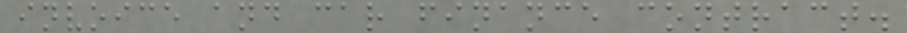invoice and car finance contract.
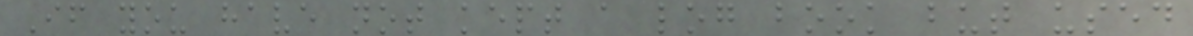If you have not kept a log book but used
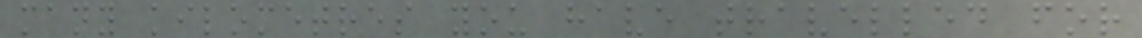many kilometres you have travelled for
